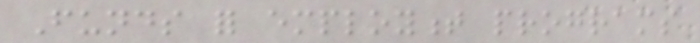Funds for employment programs
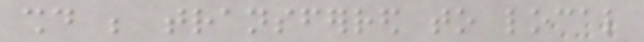should be transferred to local
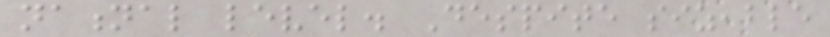national level. Despite sizeable
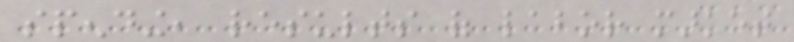spending, results of labor market
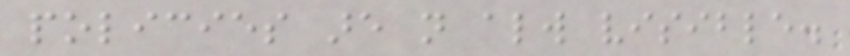policies are not always visible.
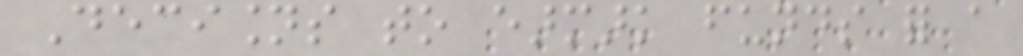Decisions to earmark funds for a
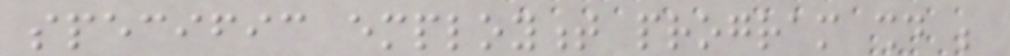specific employment program should be
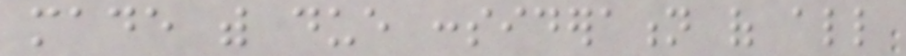made with due consideration of all
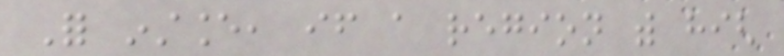For instance, if a region with high
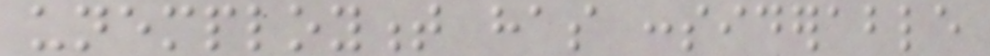unemployment has considerable
